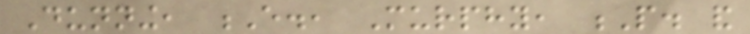Dunning, E., Murphy, P. and
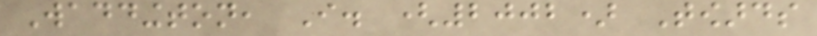Waddington, I. (2002) Towards
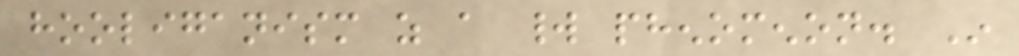hooliganism as a world phenomenon. In
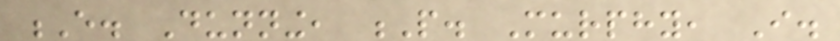E. Dunning, P. Murphy, I.
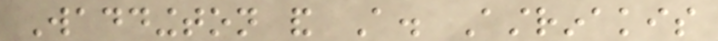Waddington and A. Astrinakis
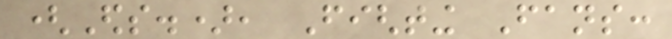(Eds.), Fighting Fans:
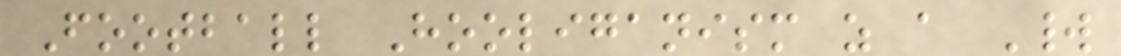Football Hooliganism as a World
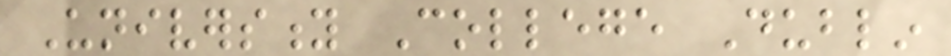University College Dublin
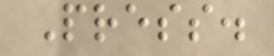Press.
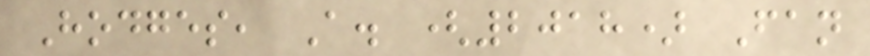Hodges, A. (2018) Fan
